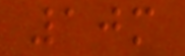10m
